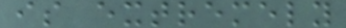is extremely
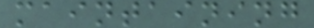maintaining
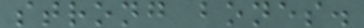strong bones.
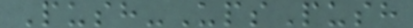Push-UpsPush
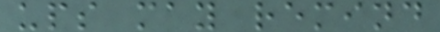ups may remind
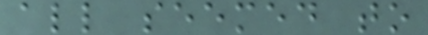all seemed to
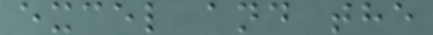excel and the
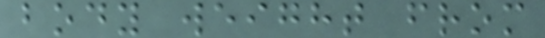body weight from
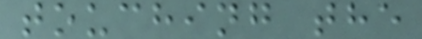touching the
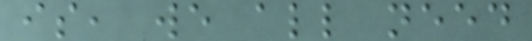is, we all need
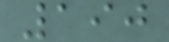190
